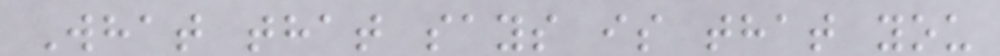What that says is that you
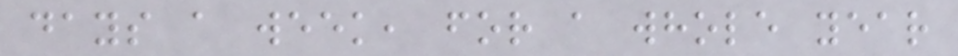days a week, for a whole year
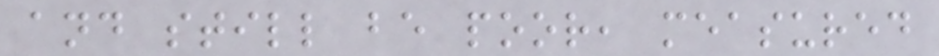and still be poor, measured
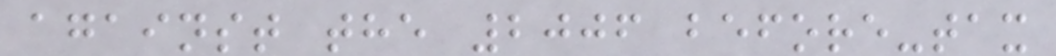against the 2006 before-tax
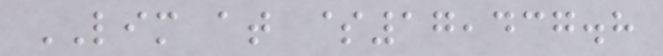LIM at $17,437.8
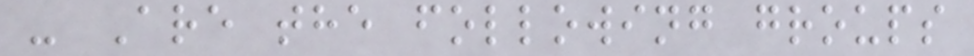- Are the following groups
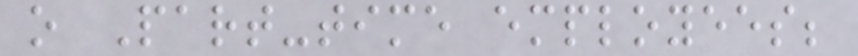o Part-time employees;
